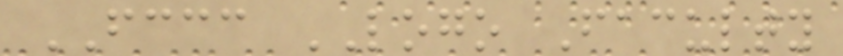FCCC LOGO Faculty
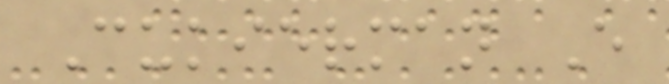Cukierman E
